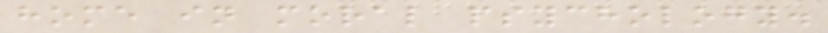home in moral psychology.
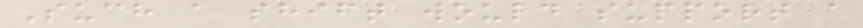Such a shift would support a
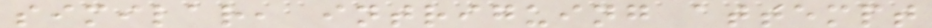similar, intriguing attempt
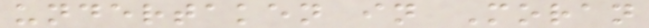undertaken in Moran
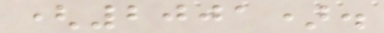(2001).
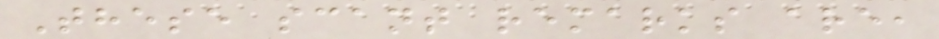These scant remarks are,
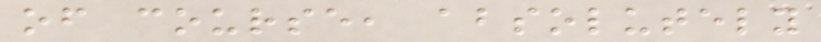of course, absolutely
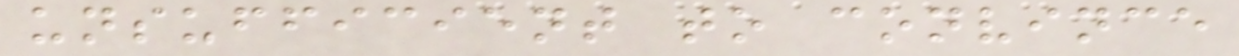unsufficient to convince
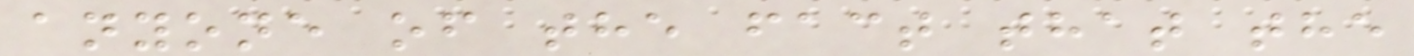anyone of the fact that the
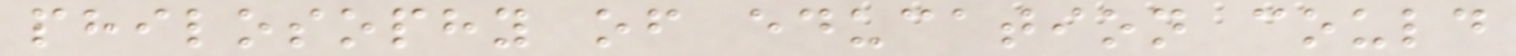philosophy of education could
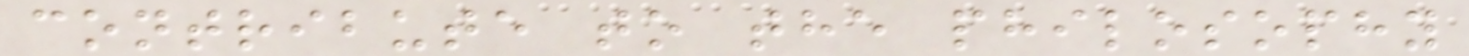contribute to the philosophy
